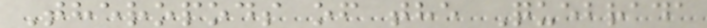Theropods of the Quebrada
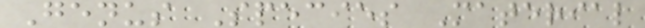Genus Species Material
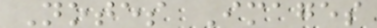Notes Images
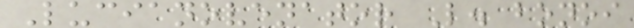Lucianovenator L. bonoi
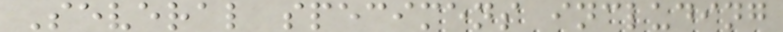Several specimens including
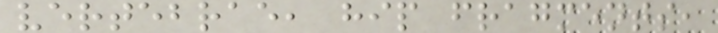vertebrae, hip fragments,
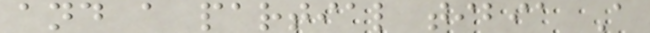and a partial tibia A
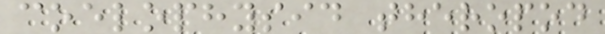coelophysid theropod
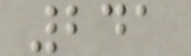241
